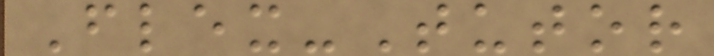Flex-Tutor
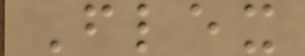Flex
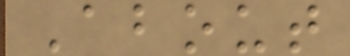About
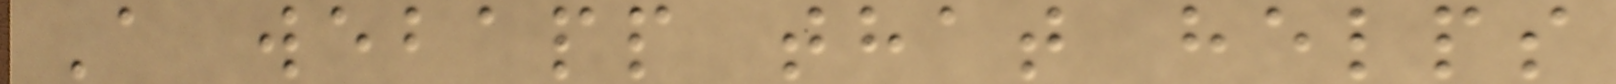A webapp that helps
